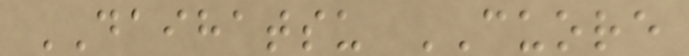DAIHATSU CUORE
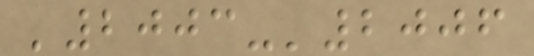'2003-'2006
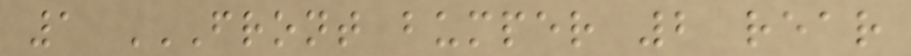1 FRONT BUMPER 2 REAR
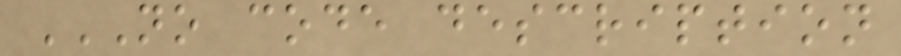NO CODE DESCRIPTION
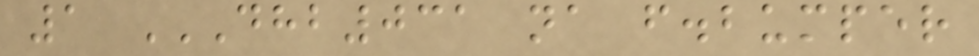1 DHB031 NA F.BUMPER
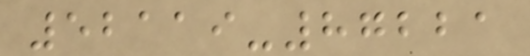52119-87221
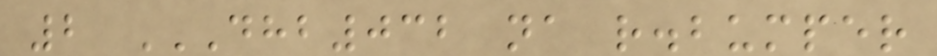2 DHB032 NA R.BUMPER
